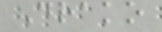Drako
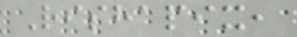Rishapix,
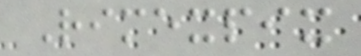Rimexpix
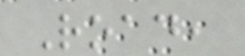Road,
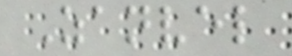Zanvel
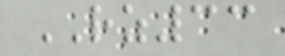RZ33
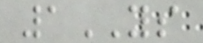1YS
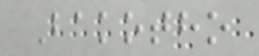Bakotho
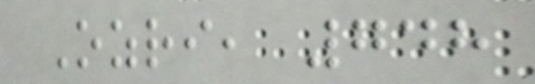Ozri, 748
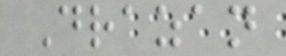Drazan
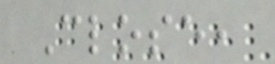Close,
